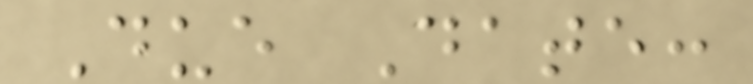Due Date:
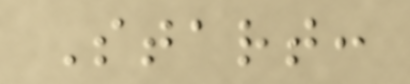Start:
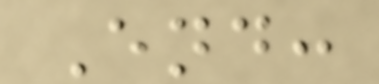End:
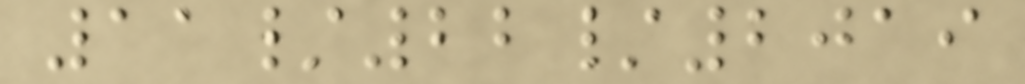11/22/2019
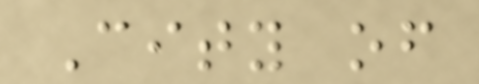City of
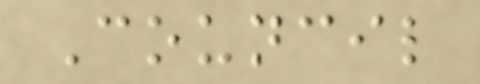Council
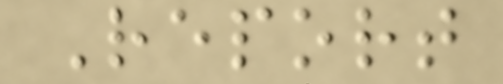Report
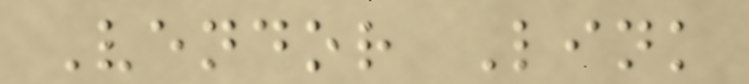Vendor Link
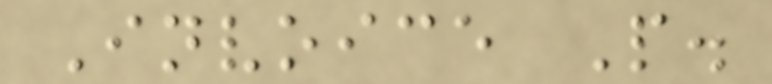Invoice P.
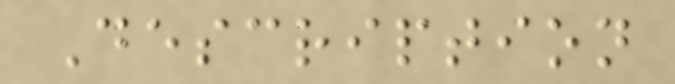Description
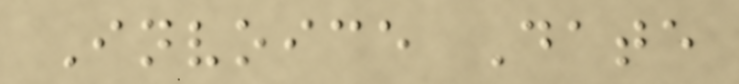Invoice Date
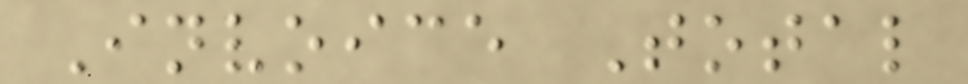Invoice Total
